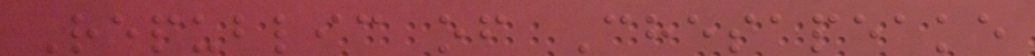Republic of Chesapeake
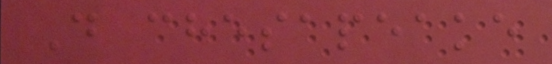D chesapeake
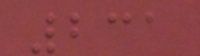231
